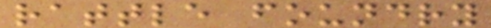rattle foundry
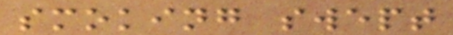smoking swept
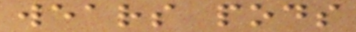wears pods
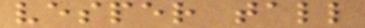vesper tall
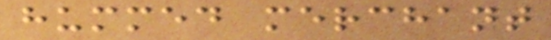hummed merchant
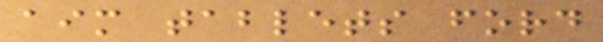aim tablets ford
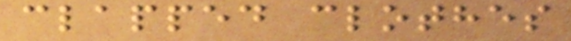clapped clothes
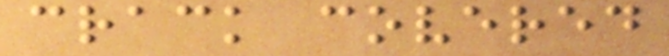crack covered
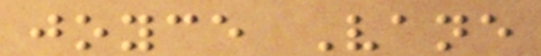joyce Vane
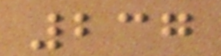237
